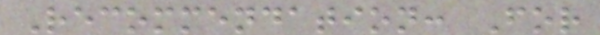Recommendation: For
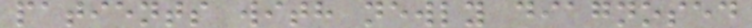patients with newly diagnosed
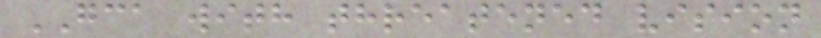GCA with threatened vision
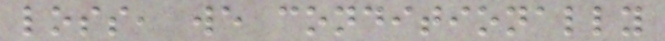loss, we conditionally
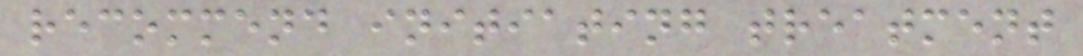recommend initiating treatment
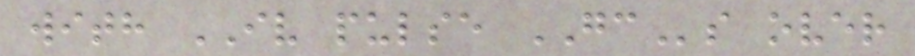with IV pulse GCs over
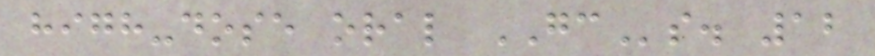high-dose oral GCs. 12
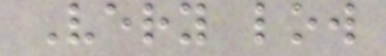Very low
